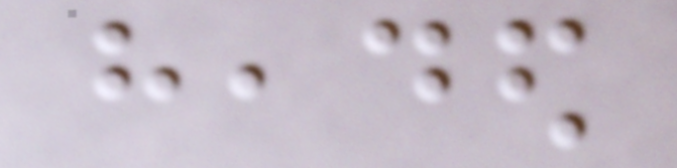headed
